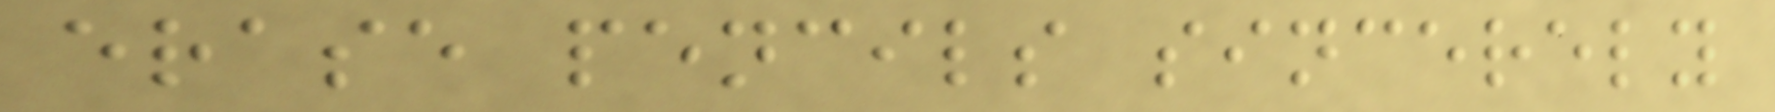erase pencils sincerely
